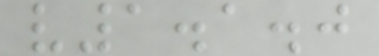v1.1.0
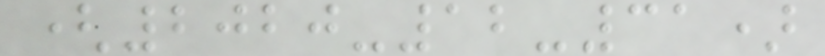(2020-12-31)
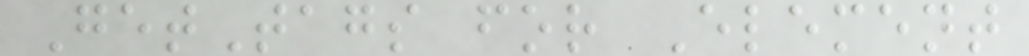GetTags for Element
